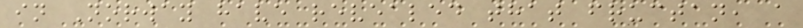in Norway have revealed that fructan, a
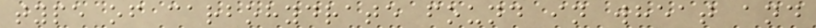type of carbohydrate found in wheat and
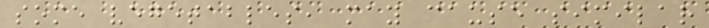some vegetables, may cause similar
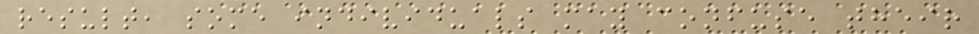result, some individuals may confuse their
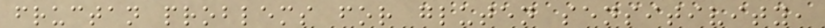fructan problems for gluten sensitivity,
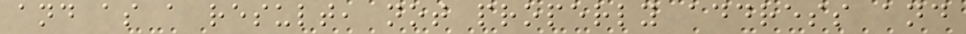and as a result, not properly address and
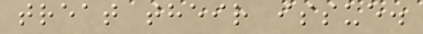treat their issue.
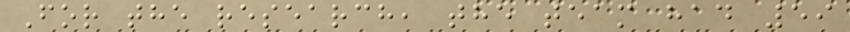For the research, the team had 59
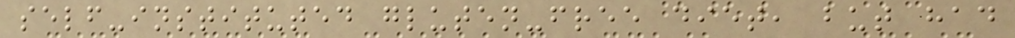self-instituted gluten-free diet, but had
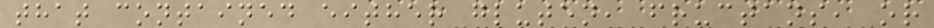that contained either gluten, fructans, or
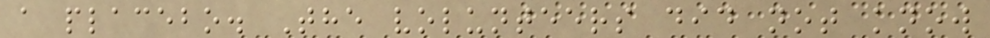a placebo. The volunteers did not know
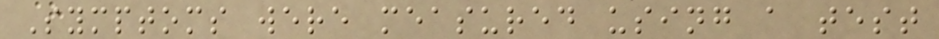Symptoms were measured using a test
